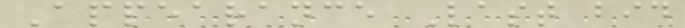Appearance Last bid
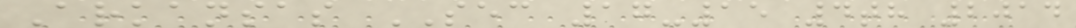Arkansas SEC 17-15 4th 2014
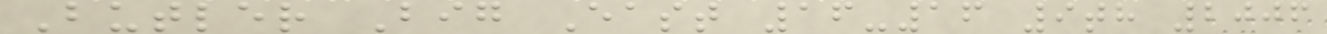Butler Big East 16-16 9th 2006
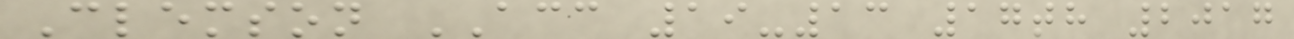Clemson ACC 19-13 17th 2017
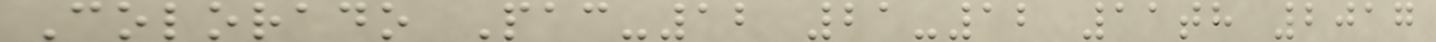Colorado Pac-12 21-12 11th 2017
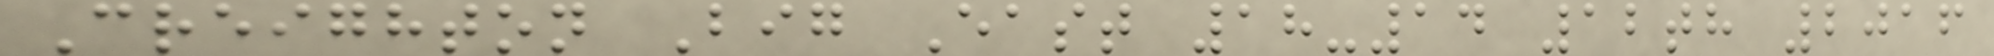Creighton Big East 18-14 12th 2016
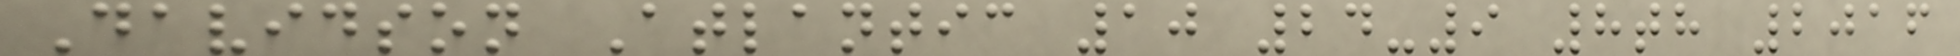Davidson Atlantic 10 24-9 8th 2016
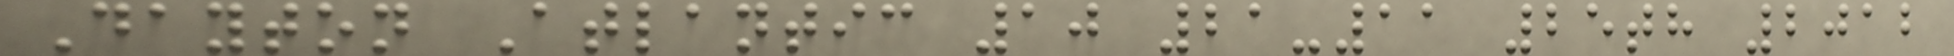Dayton Atlantic 10 21-11 25th 2012
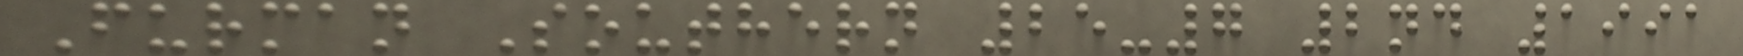Furman Southern 25-7 2nd 1991
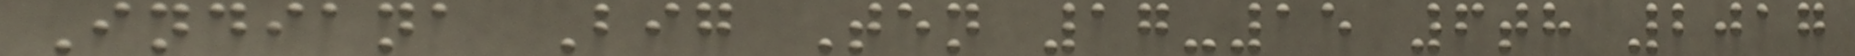Indiana Big Ten 17-15 6th 2017
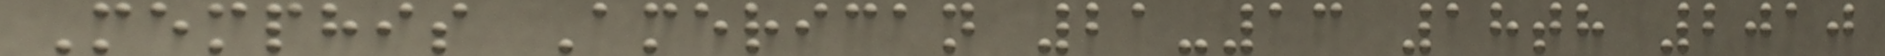Memphis American 21-13 18th 2010
